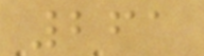261
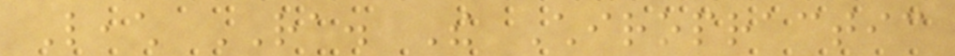Leach RA. The Chiropractic
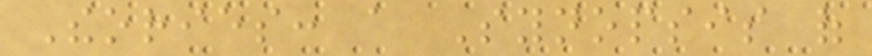Theories: a Synopsis of
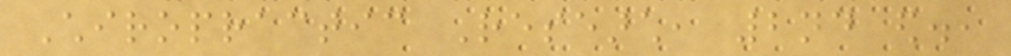Chiropractic Research, 2nd ed.,
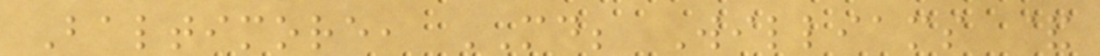Baltimore, MD; Williams &
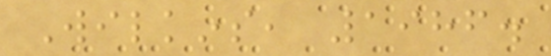Wilkins, 1986.
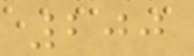200
